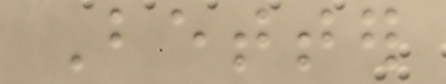Better
